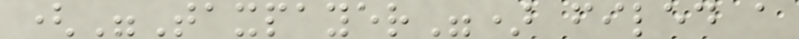("Taxpayer") filed a
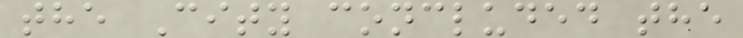the City concluded the
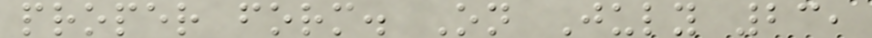proper form. On July 23,
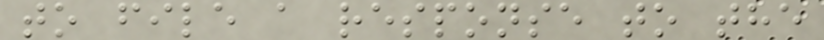to file a response to the
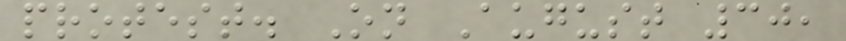protest. On August 30,
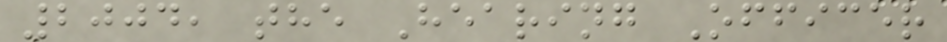2004, the Hearing Officer
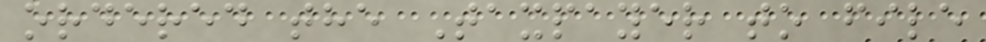ordered the Taxpayer to file
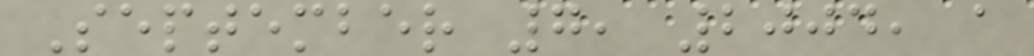September 7, 2004, a
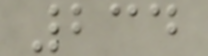234
